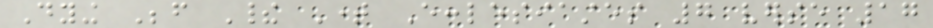Dying Before Their Time Ecclesiastes 7 verse 17
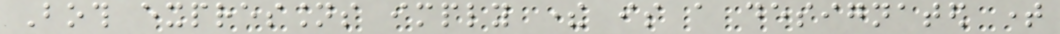Both expressions imply there is a designated time
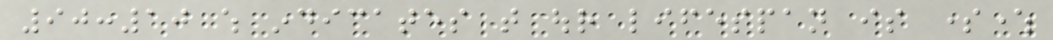90:10 which indicates that our lifespan is somewhere
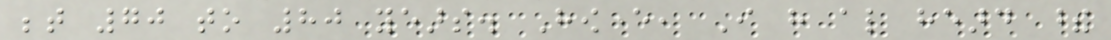between 70 to 80 years. However, I have also heard these
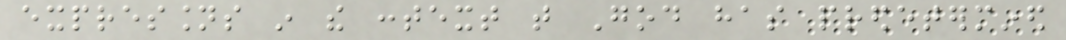expressions in the context that God has predetermined
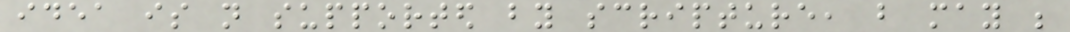idea is not supported by scripture, but may be
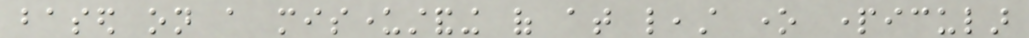based on a misunderstanding of at least one particular
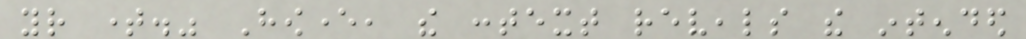your time." However, the context reveals the intended
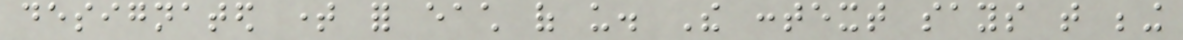designated time for each of us. The context says that being
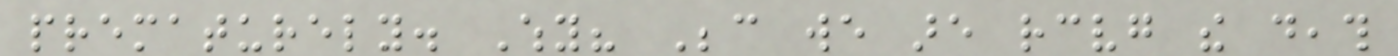prematurely. Why? Because we are receiving the death
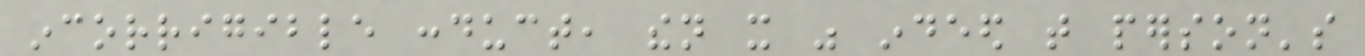incorrigible conduct, then it was indeed that person's
